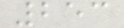253
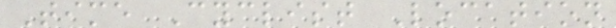Time Cyclist Location
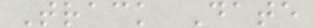Track Date
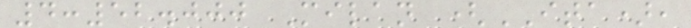4:52.000 Milan (ITA),
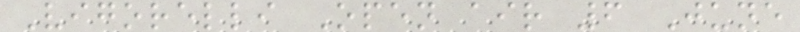Vigorelli Open air 6 June
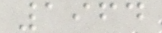1964
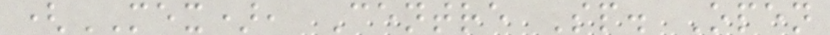(MEX), Centre Sp. Open
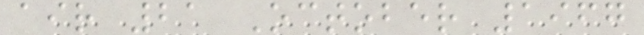air 21 October 1967
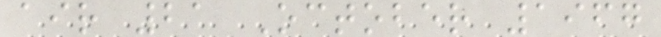air 21 October 1967
